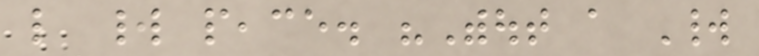like world peace. "Without a World
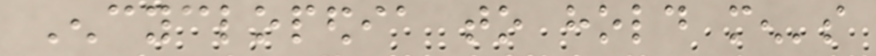Encyclopedia to hold men's
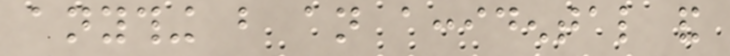anything but an accidental and
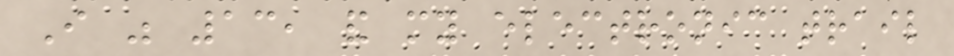I was 13, and my electronic trail
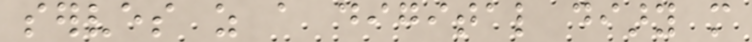serves as a digital diary more
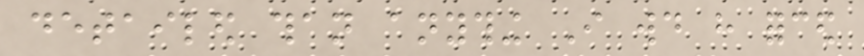detailed than anything I would have forced
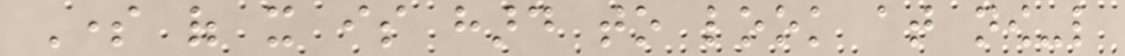Some of it is hard to look at now-like
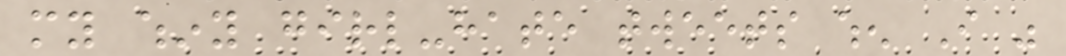my whiny girl-hate tweets when I was
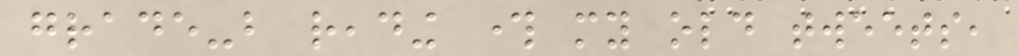grade-but reading through my old tweets,
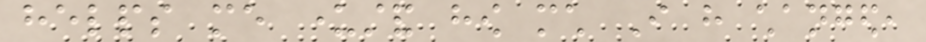helps me understand how much I have changed,
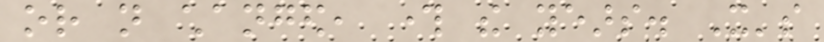or not changed, through the years. It's
